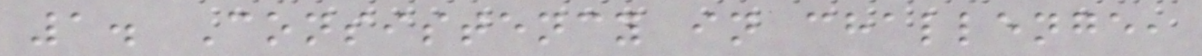1. Consistency in challenge,
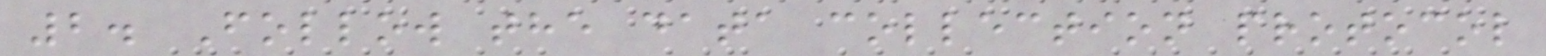2. Follow the data collection protocol
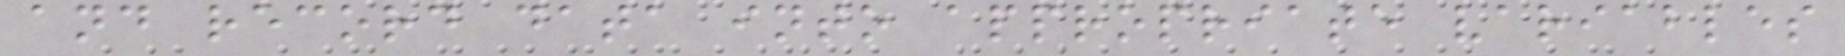and record data into appropriate variables
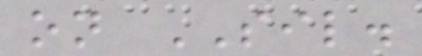on SIL.
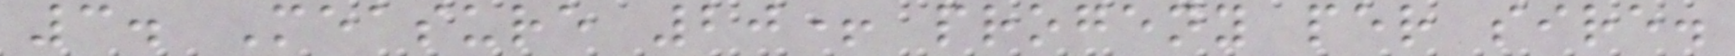3. Measure 20+ progeny per sire.
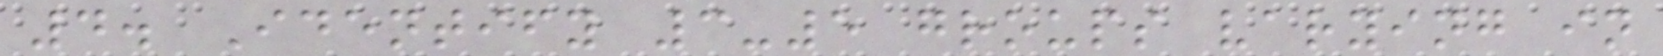4. Identify 3-5 groups varying in
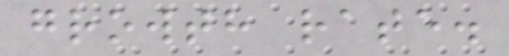growth rate.
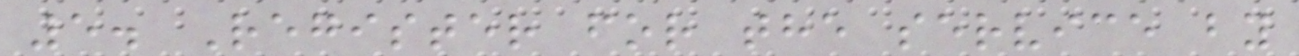5. Register for the service by
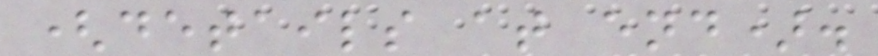(details at end).
